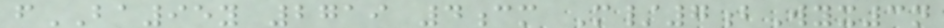fBA95y 2719 4cm M/7bWyx3n
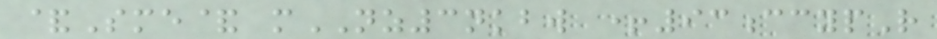&Sme& mNZ3nkbw +93ccypR
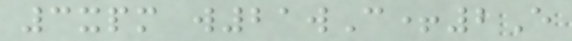3xpm w21wC+2E
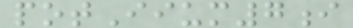potIium7i
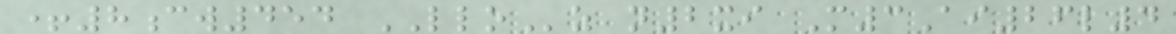+8cw454 LLOz n2xi M3Ai26l4
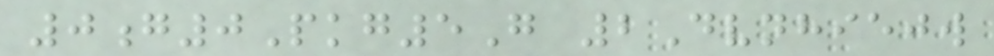0g0Pkg5G 2Dvnhiejw
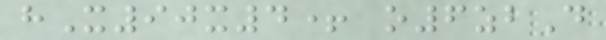hX90x4+ o6zbD
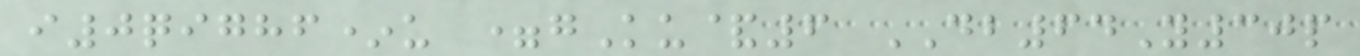i0qighf*u =gKu&6 DB64Y30p
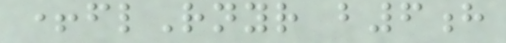+flRnyr b6h
